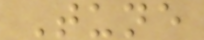Tune
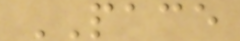PACE
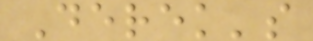Derek's
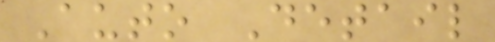Auto Detail
